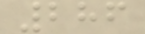286
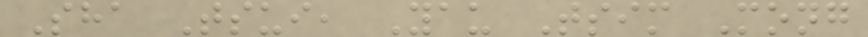Sha Tsui, Yau Tsim Mong
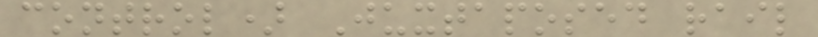control) Juxtaposed rail
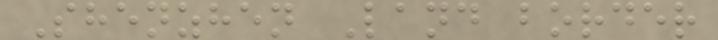Shenzhen Land border
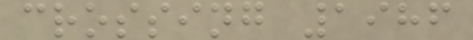crossing 1986
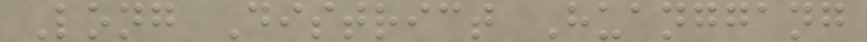Long District Huanggang
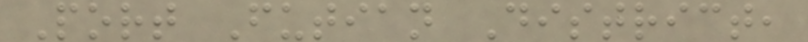Port Futian District,
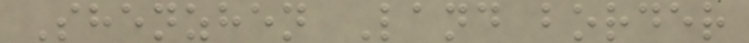Shenzhen Land border
